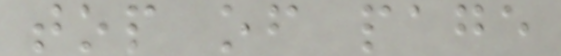top of page
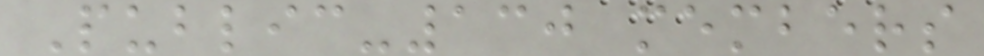Public-130 members
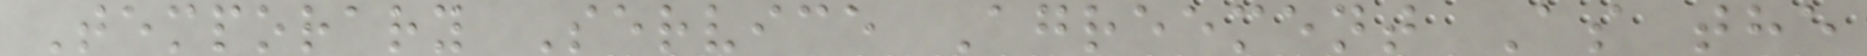Temporary Service Agreement As the
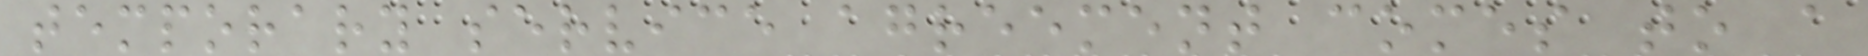temporary service agreement comes to a
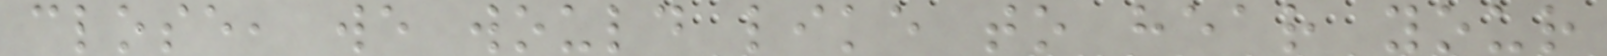close, we would like to hear your
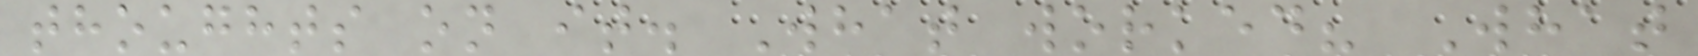thoughts on it. What worked? What
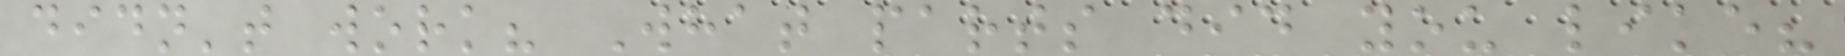didn't work? What parts did you like?
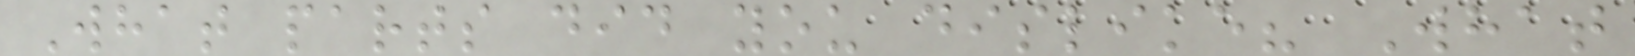What parts did you dislike? What
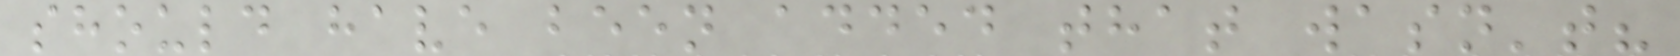should have been added that wasn't?
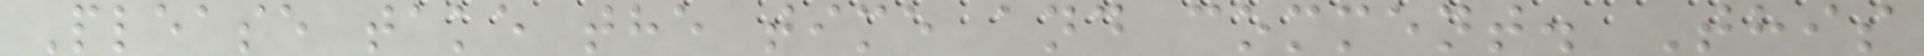Please take the time and comment. This
